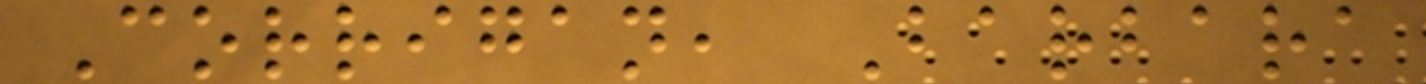Corrigan, Barbara
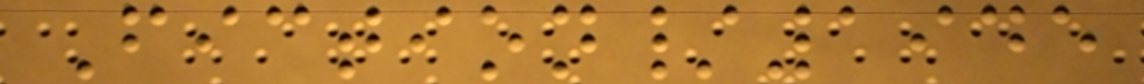Fiction/1945
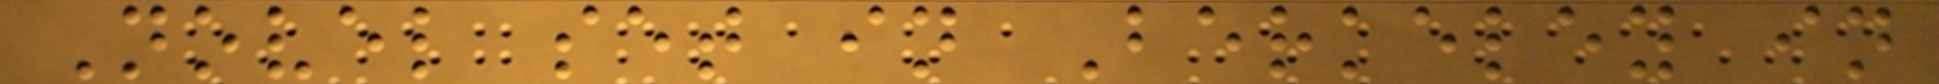Novel set in Berkeley in
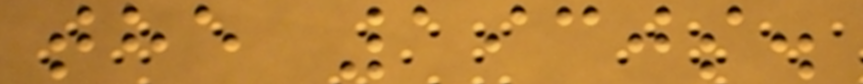the 1930s.
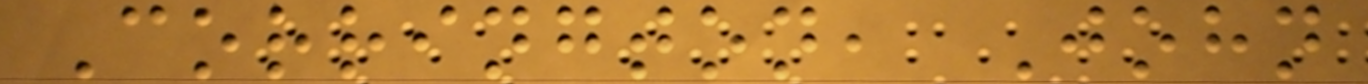Corrington, John
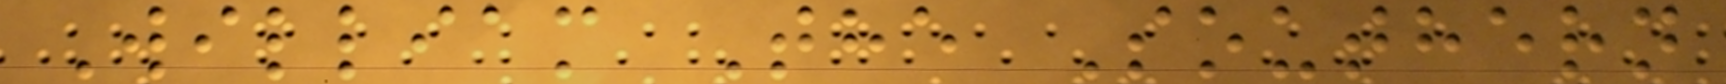William The Southern
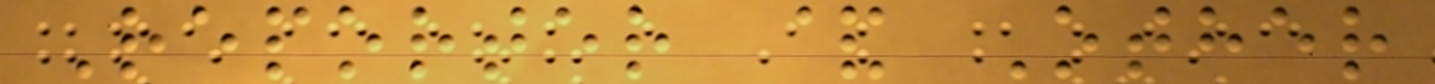Reporter & Other
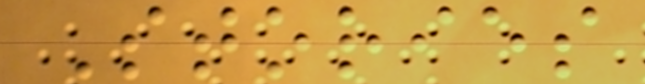Stories
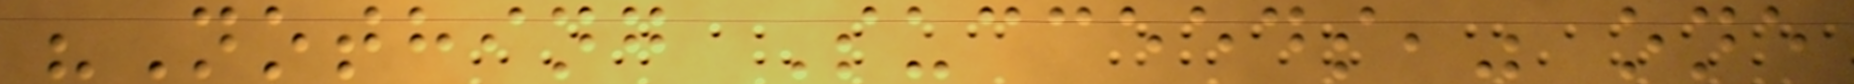"Nothing Succeeds," one
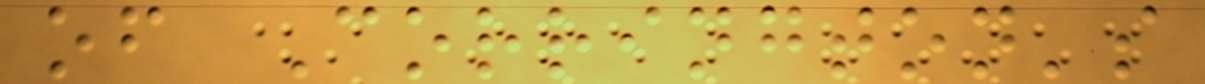of Corrington's
